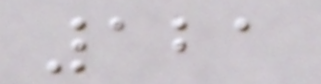121
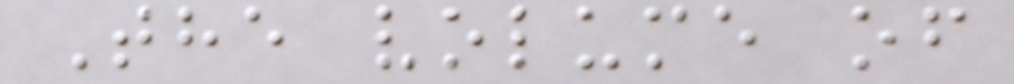The volume of
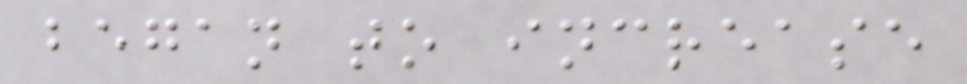began to increase
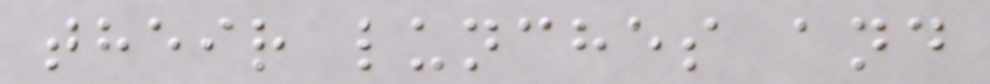their lunches and
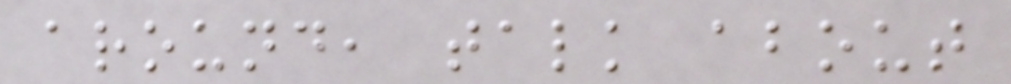around, talk about
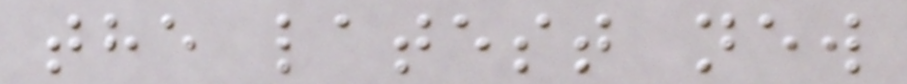the latest new
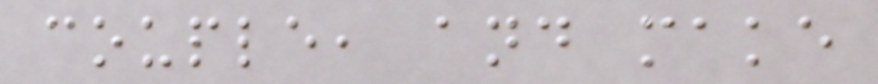couple, and make
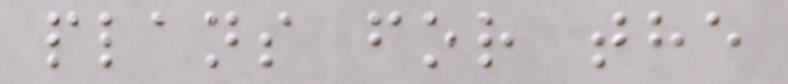plans for the
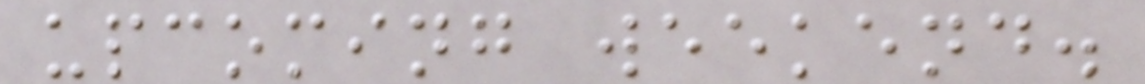upcoming weekend.
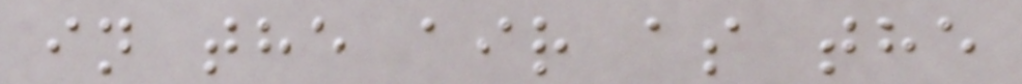in the air as the
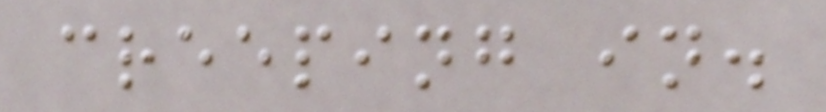creeping in.
